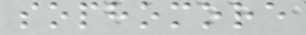sophomore
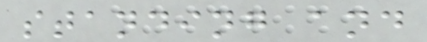standing and
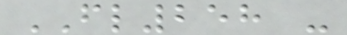FL258 -
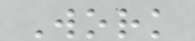Work
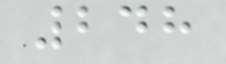248
